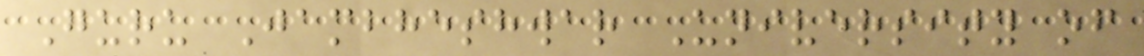Guru Jambheshwar University of
